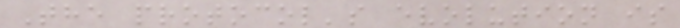The protocol's evolution is
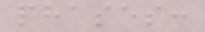phases:
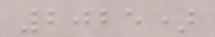2025)
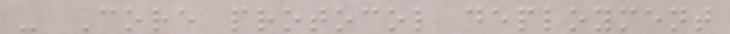- Core protocol deployment
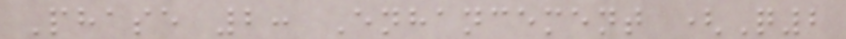Phase 2: Enhancement (Q2
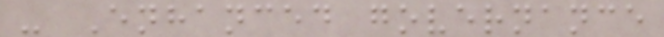- Enhanced governance
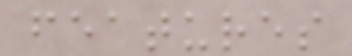features
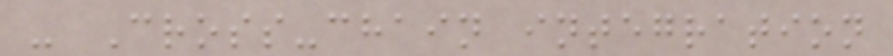- Cross-chain integration
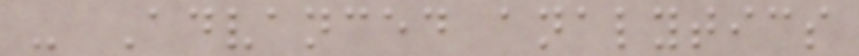- Advanced analytics
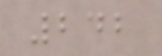242
